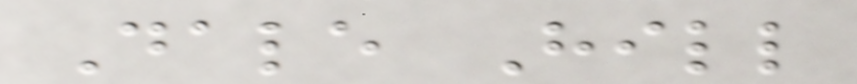Dale Hill
